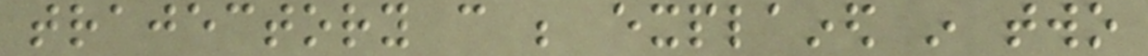trajectory can be explained in two
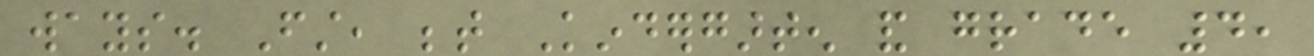ways. First, between Kindergarten and grade 4,
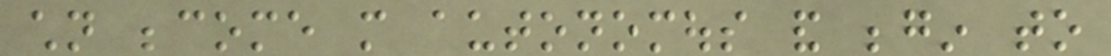children become more autonomous and begin to
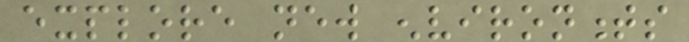explore new environments
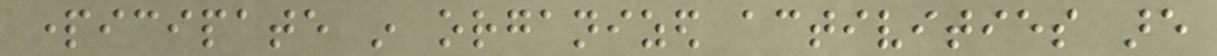participate in organized activities are
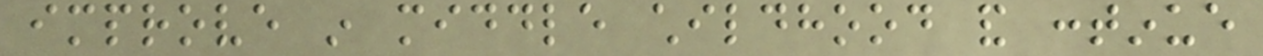improve in middle childhood and continue
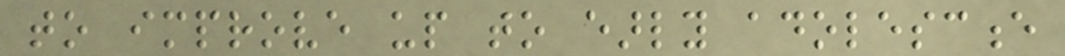to improve up to early adolescence
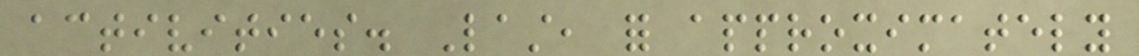activities. Last, for approximately
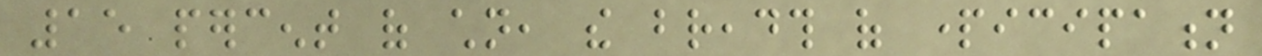15 percent of children, the breadth of participation
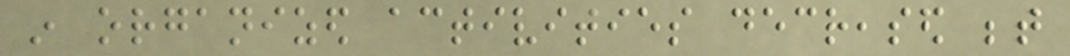in organized activities decreased between
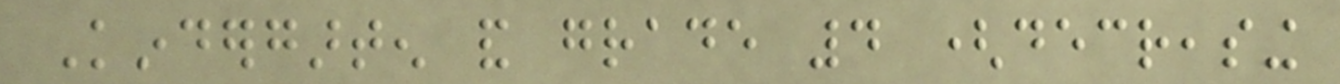Kindergarten and grade 4 (decreasing
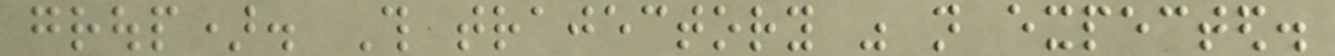group). This trajectory was not expected.
